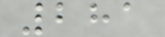281
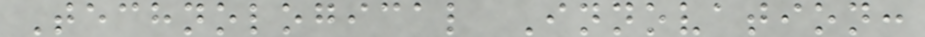Technological Innovation:
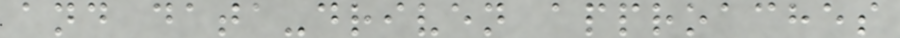and data-driven approaches
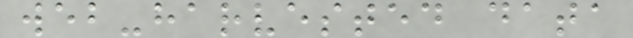web-harvested data
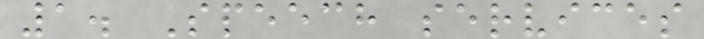1. Speech services
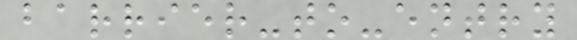barrier-to-entry
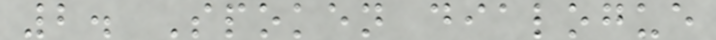2. Spoken dialogue
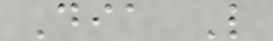Dia L
